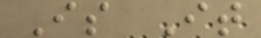Is It
